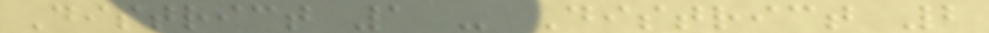District 1 - District 2
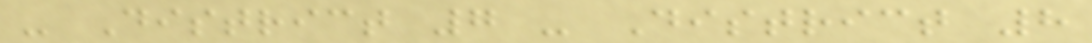- District 7 - District 8
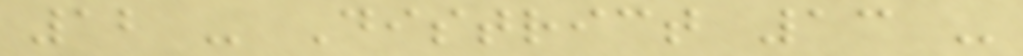12 - District 13 -
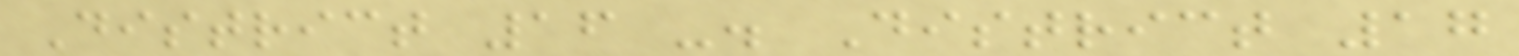District 16 -. District 17
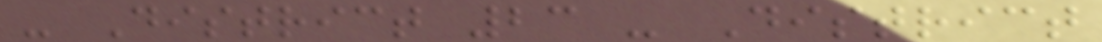- District 23 - District
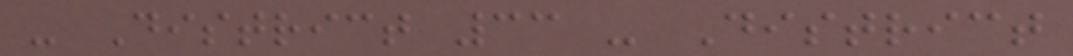- District 33 - District
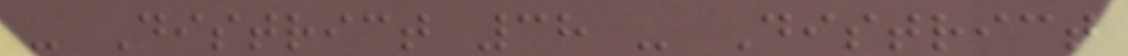- District 38 - District
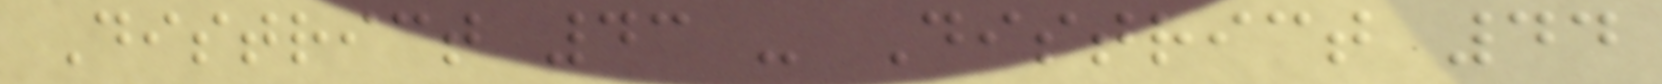District 43 - District 44
